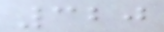320
